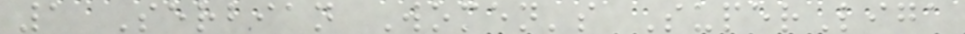1 Serbian Women's SuperLiga
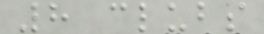8 clubs
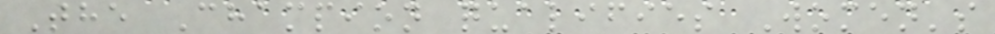The Champion qualifies Women's
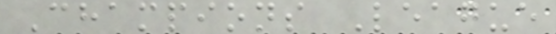Champions League
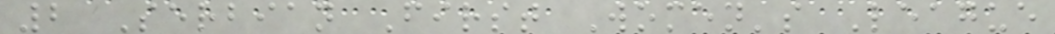2 Serbian First Women's League
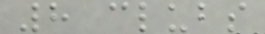8 clubs
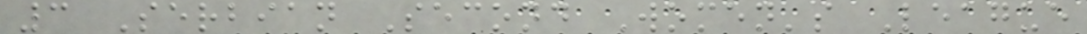3 Serbian Second Women's League
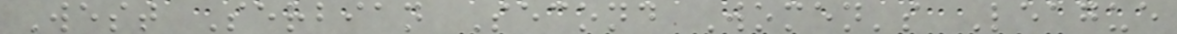West Serbian Second Women's League
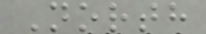North
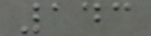143
